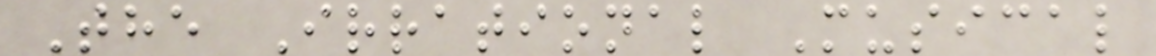The Irrational Musical
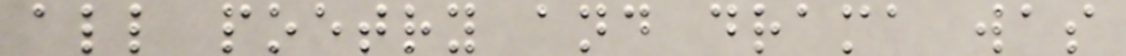all poetry and drama was
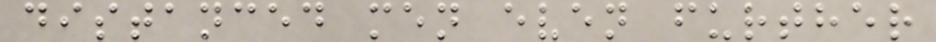distanced men even further
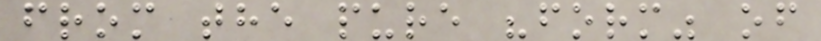from the pure "form" of
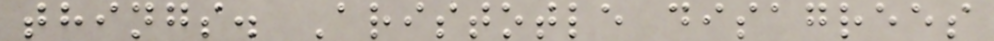things. Aristotle disagrees
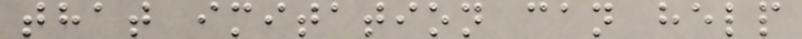that imitation can help
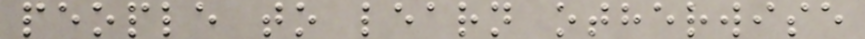people to learn otherwise
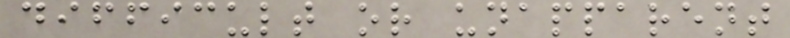difficult or unapparent
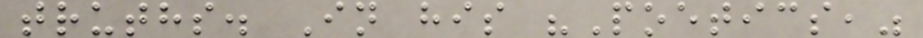truths. In his "Poetics,"
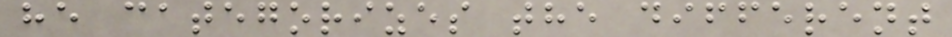he categorizes the different
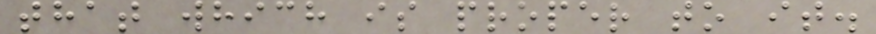that which is proper to it.
